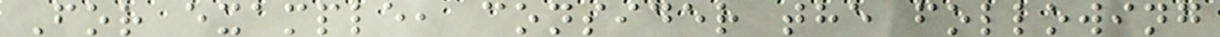For example, consider the following
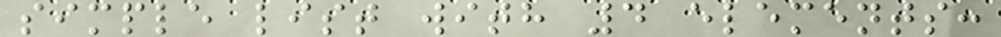simple list with 4 elements:
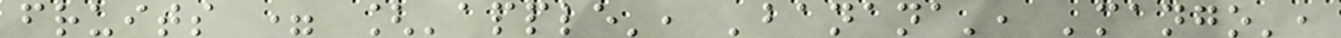fruits = ['apple', 'banana', 'mango',
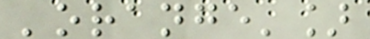'orange']
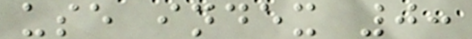use index 0:
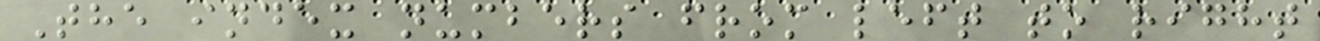The index numbers from left to right
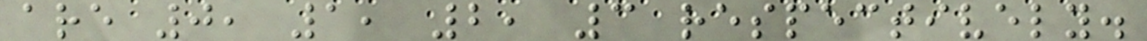are 0, 1, 2, 3 respectively.
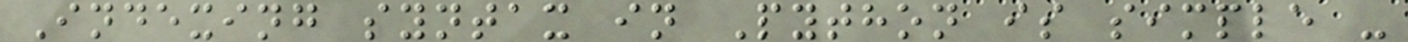Indexing syntax in Python is simple -
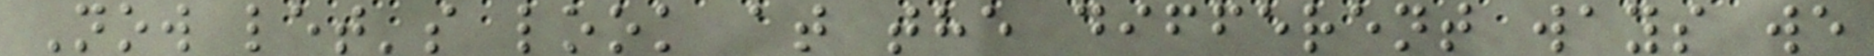Now let's look at the different ways we
